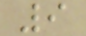9
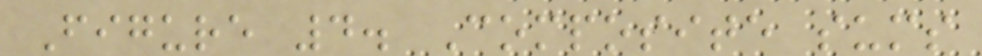Figure 4. Composite sums
